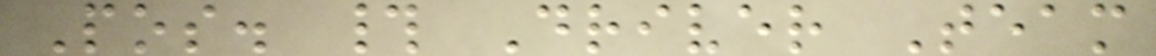Pos. # Driver Team
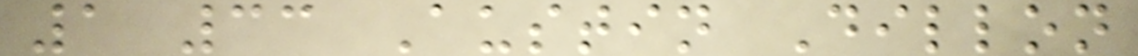1 33 Austin Dillon
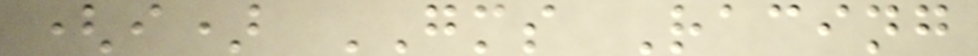(i) GMS Racing
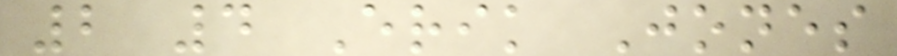2 4 Erik Jones
